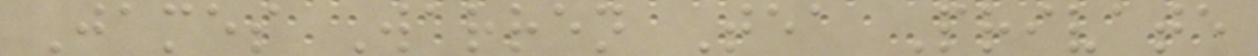James Warren Tea Private
